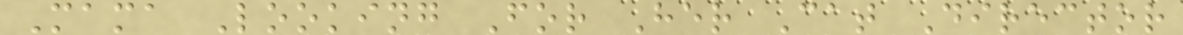Mama Looking For Her Cat Director
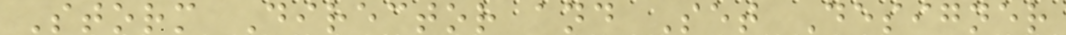Storm Director and Set Designer
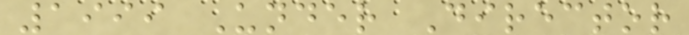1999 Under Director
